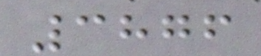3876
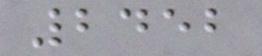2452
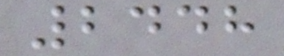2448
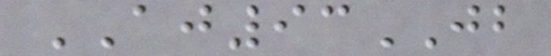AJ93JB
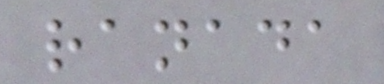ranada
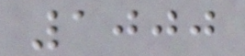1000
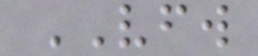VFW
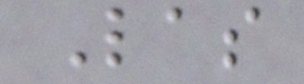Las
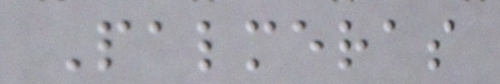Palmeras
